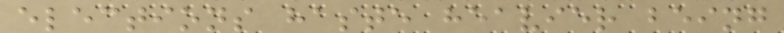elections haste heavier being
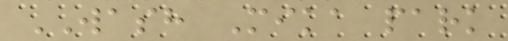WASH Mika park
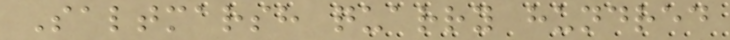Saltmarsh quarry hundred
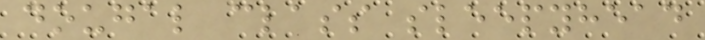dougal class sleepyhead
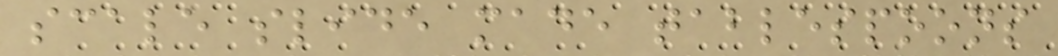scale slide made tablespoons
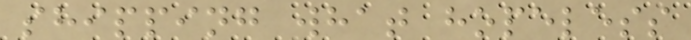shipping what hopeless
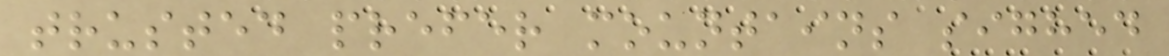trusted prefer mountains sighed
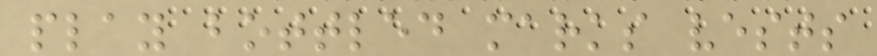play bottled marks vests
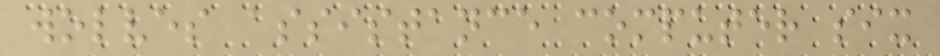wolves assistance computer six
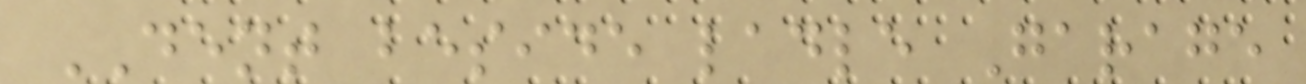DENT beside ladle Garage
